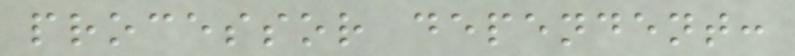processor dependent:
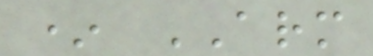* ARM
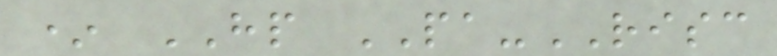* HP PA-RISC
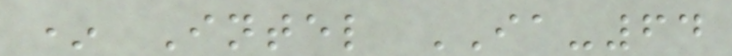* Intel IA-64
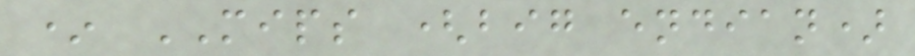* MIPS (big endian)
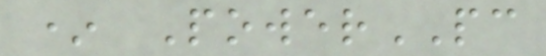* PowerPC
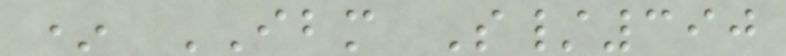* IBM S/390
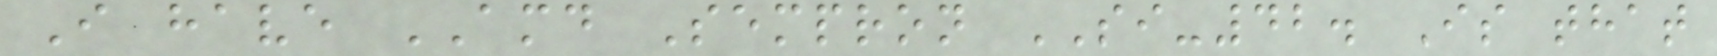I have AMD Sempron SI-42. Is that
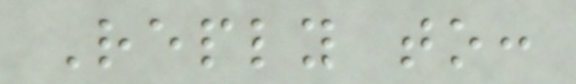Reply to:
